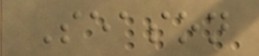Season
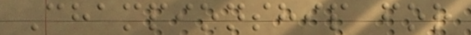Championship for
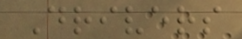Drivers
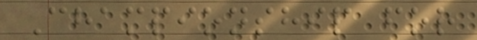Championship for
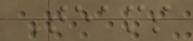Teams
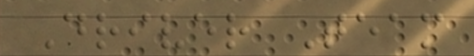Driver Team
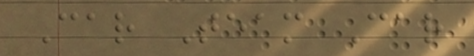Car Team Car
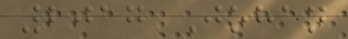2017 Johan
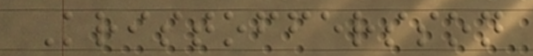Kristoffersson
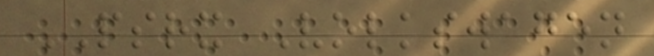PSRX Volkswagen
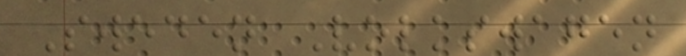Sweden Volkswagen
